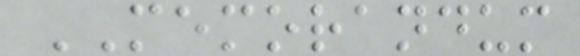MEMORANDUM
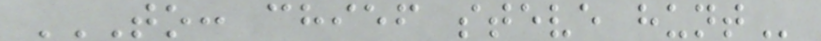TO: CHIEF STEVE HUNT
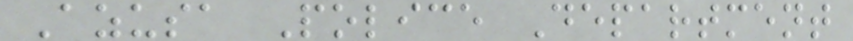Azusa Police Department
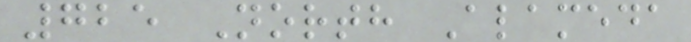725 North Alameda
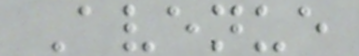Avenue
